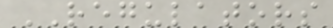REGULATORS
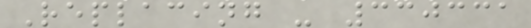Replacing - 330331
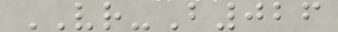VR-B026
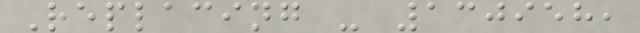Replacing - 130958,
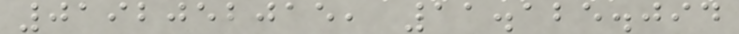0192052015, 11.125.094
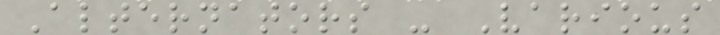Alternators - Various
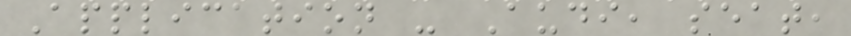Application - Audi, seat,
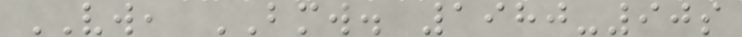VW, BMW. 1980-90s
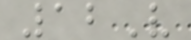12V
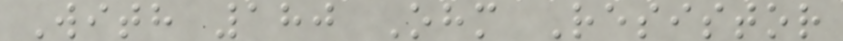With 180 Ohm Resistor
